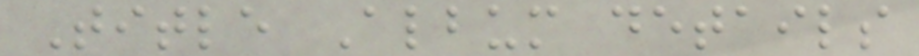Title Album details
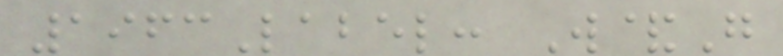1963Label: W&G
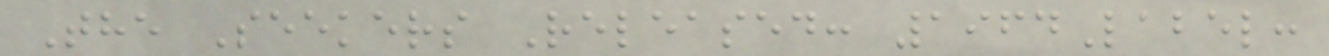The Seekers Released: 1964Label:
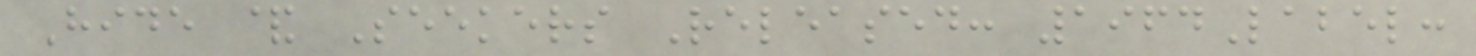Hide & Seekers Released: 1964Label:
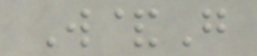W&G
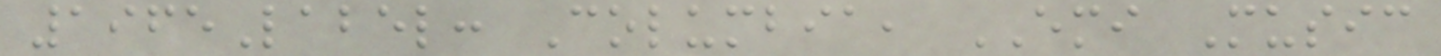1965Label: Columbia, EMI Music
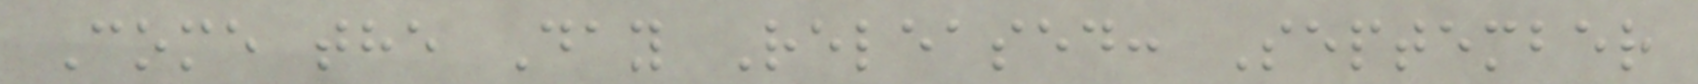Come the Day Released: September
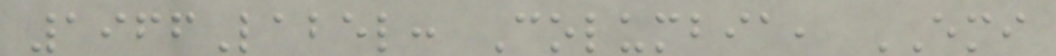1966Label: Columbia, EMI
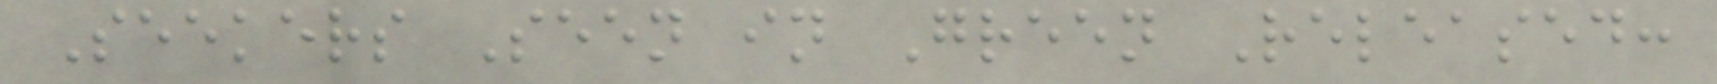Seekers Seen in Green Released:
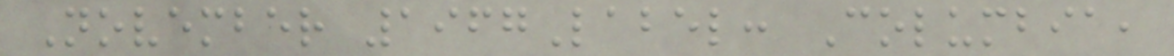November 1967Label: Columbia,
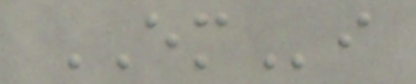EMi
